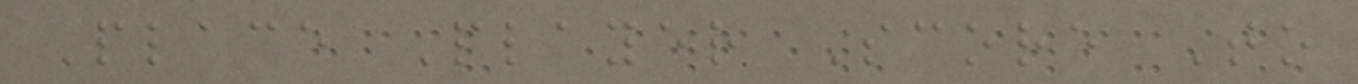Place Player Score To
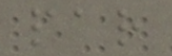par
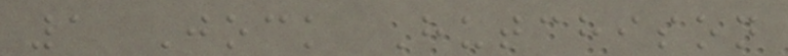1 Jock Hutchison
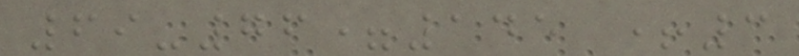69-76=145 +3
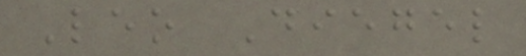Leo Diegel
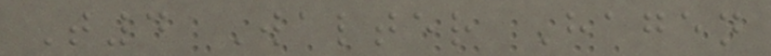T4 Walter Hagen
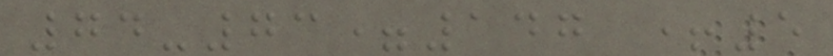74-73=147 +5
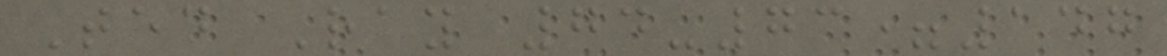Ted Ray 74-73=147
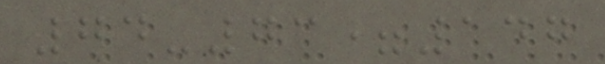74-73=147
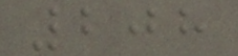208
